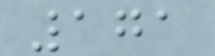171
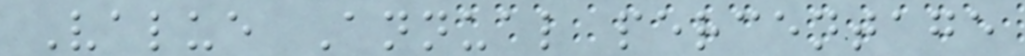Value Annual percentage
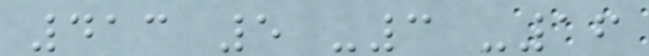413 5 -3 -16
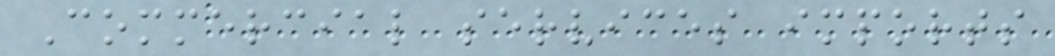Commercial services imports
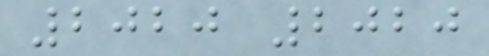2020 2020
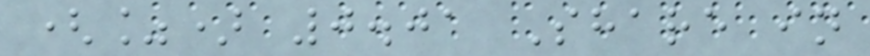(%) 0.01 Share in
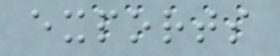exports
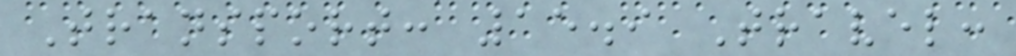Transport: 15.9 Travel:
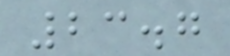23.7
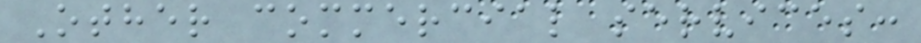Other commercial services:
